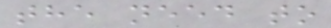the need to
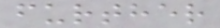further
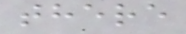there
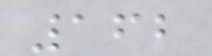162
